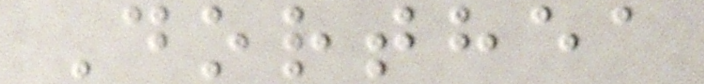Dorthea
